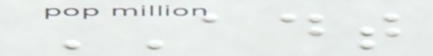ADT
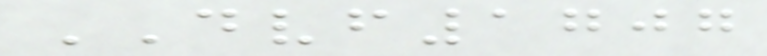DVF1707
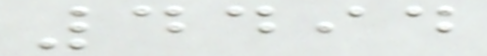4494
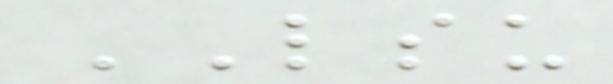LSU
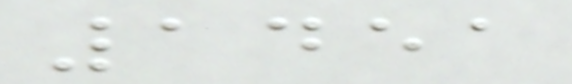1451
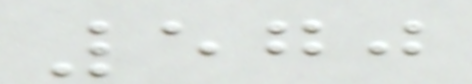570
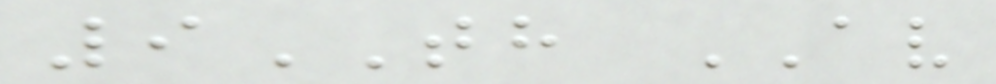9TH AV
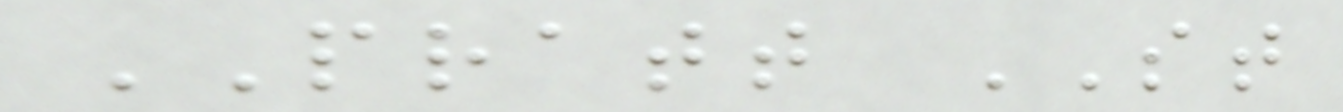PRATT ST
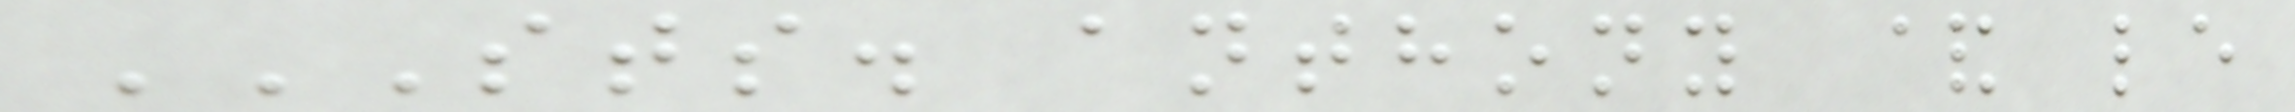STS. ANTHONY & LE
